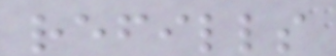refills
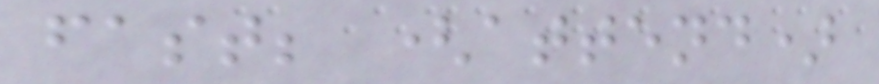fast; (attend)
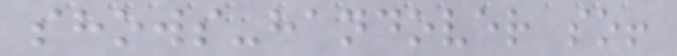shows-handover so!
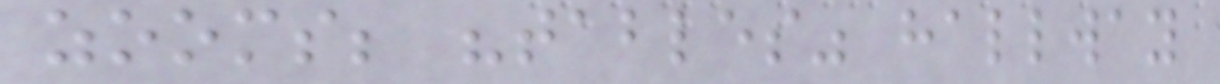zooms; "tables" hallway
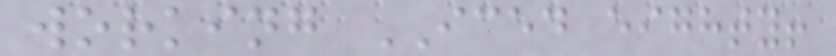working ICED eighty!
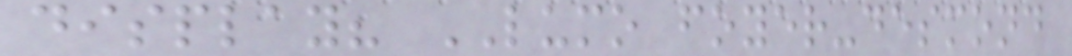display? LUMO foyer-desmond
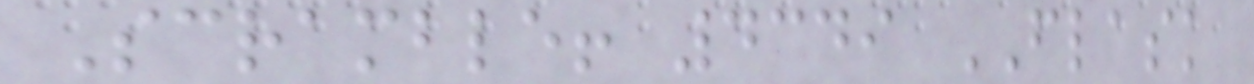Scramble! 4349 FLASK
